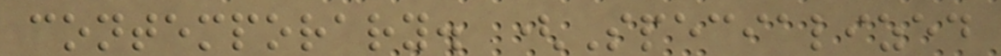contemporary. (Specialized
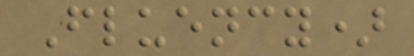Fluency)
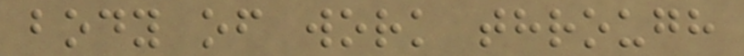body of work through
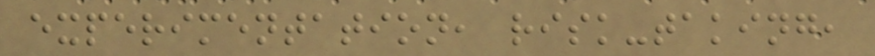experimentation, risk-taking,
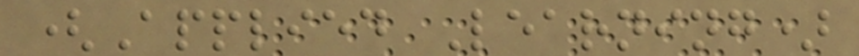(Applied Learning)
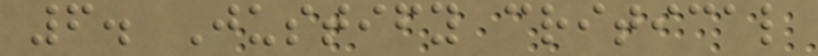6. Justify critical
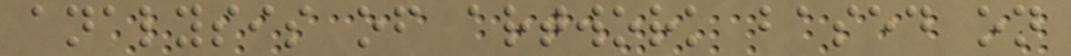analysis of artwork based on
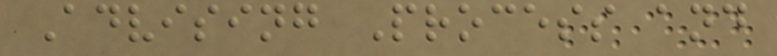Advising Process and
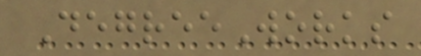DegreeWorks
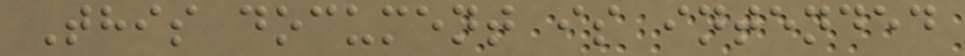This document is intended
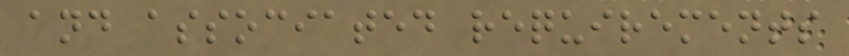and associated requirements
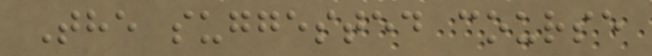The suggested course
